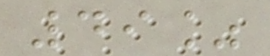49%
